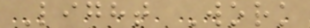Light Work
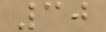30
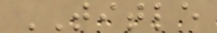TITLE
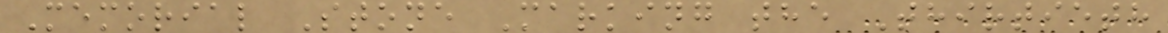Memorial Stone Marking the Thirtieth
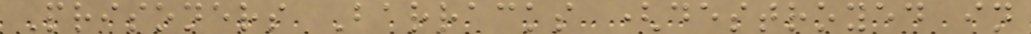Prisoners Barracks (destroyed in
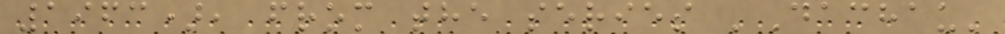1963), from the series 'Dachau'
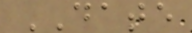DATE
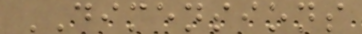DIMENSIONS
